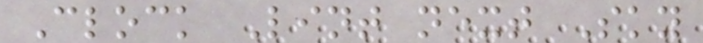Clock Lint next Sky
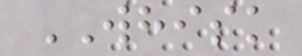WHISK
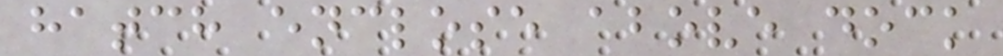hatch enclose above dock
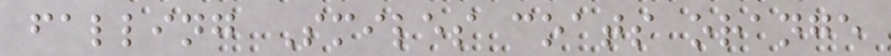falling Smiles coats orange
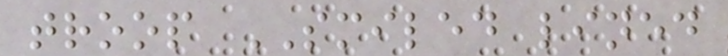troop SMILED lined
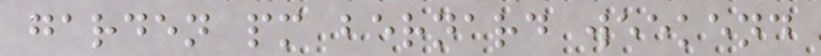garden pm bernard weekend
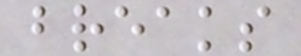breaks
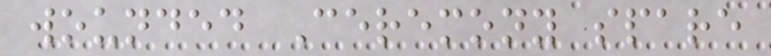wounded Ceremony spare
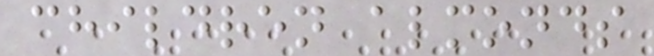children almonds
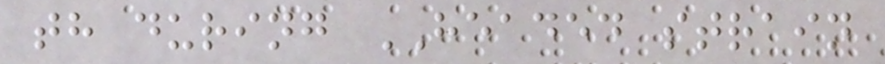th during HEADED strain
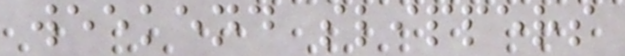weekend slippers
